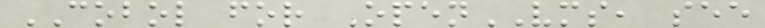COBOL for OpenVMS, see
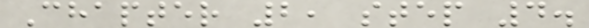Chapter 2, step 4.
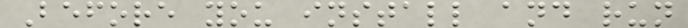Before you install and run
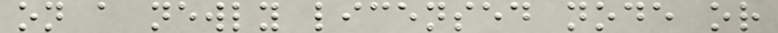on a newly licensed node or
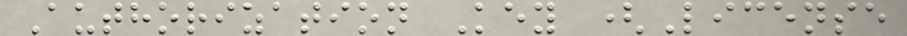Authorization Key (License
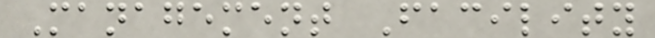Management Facility
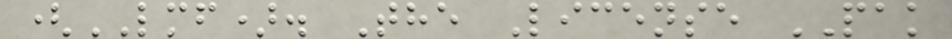(LMF). The License PAK
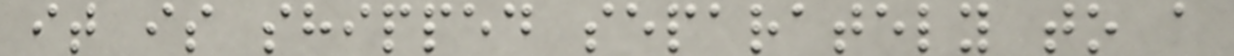it is shipped separately to a
